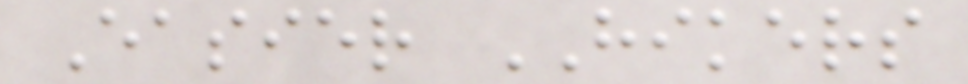Easier HIKERS
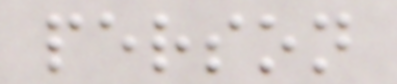person
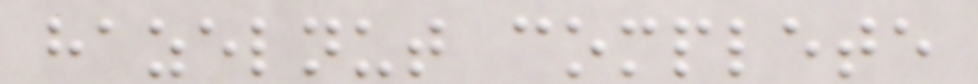hazelnut complete
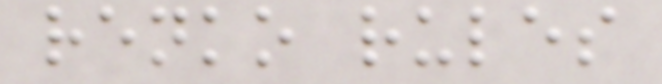renko rules
